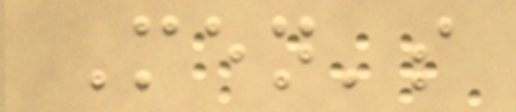Men's
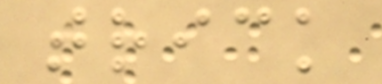trick
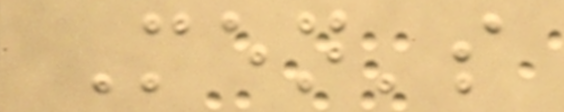Men's
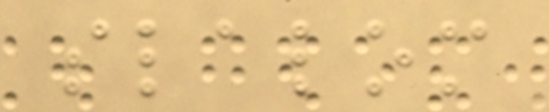slalom
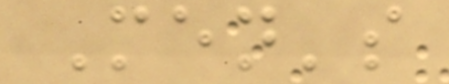Men's
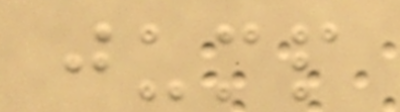jump
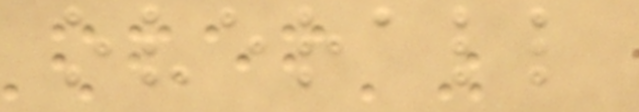overall
